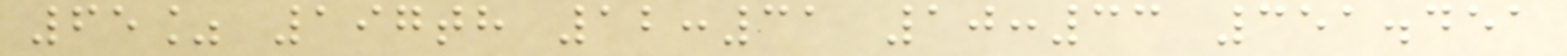65% 197th 12:31 10:33 351.451
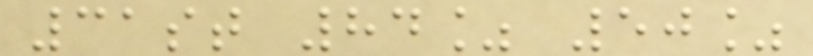31st 84% 50%
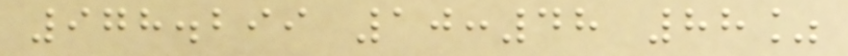978.299 10:48 88%
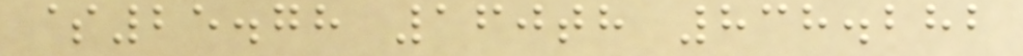$25.78 160th 838.282
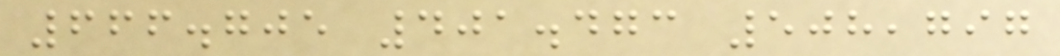666.705 401.473 508,797
